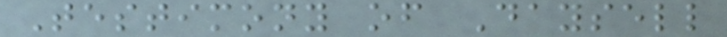Testimony of Daysell
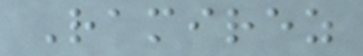Ramirez
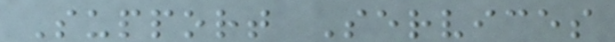Support Services
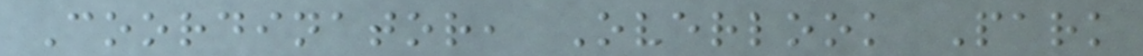Coordinator, Overlook Park
